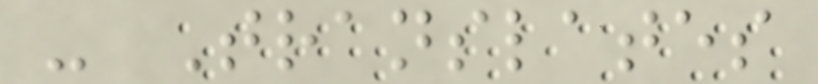- Translates
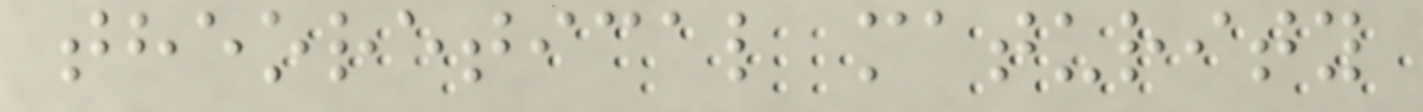theoretical maturity
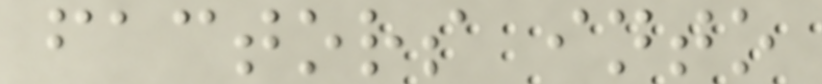factors into
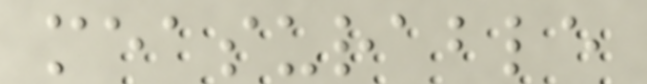measurable
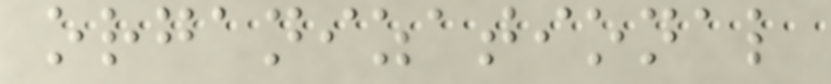organizational
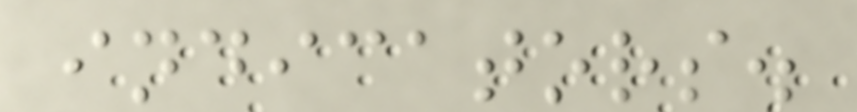indicators.
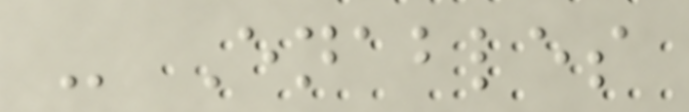- Enables
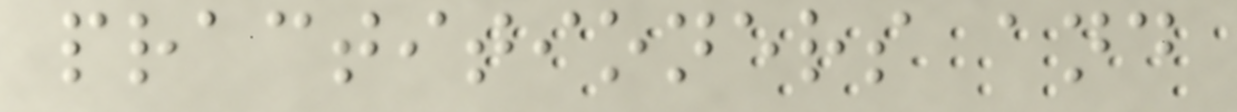practitioners and
